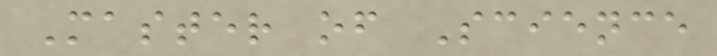Master of Science
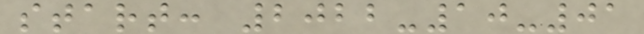start: 2022-10-01
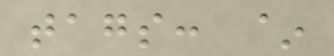tags: ~
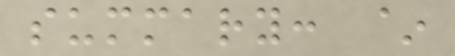summary: ~
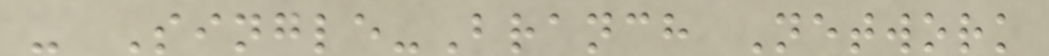- Single-Branch Network
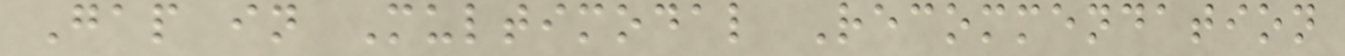Gap in Multimodal Recommendation
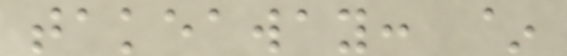takeaway: ~
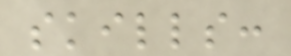skills:
